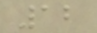12
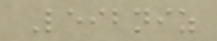Leibniz
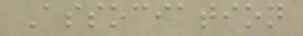Association
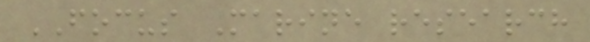FOCUS Marine research
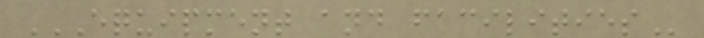EQUIPMENT AND FACILITIES
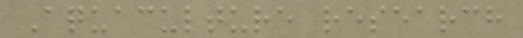Aquaculture research
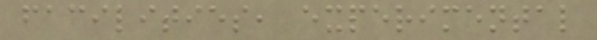facilities, experimental
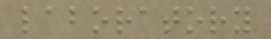laboratory
